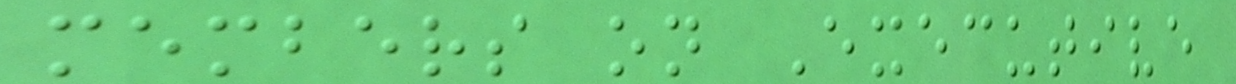members on Executive
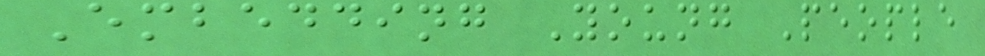Embedding Young People
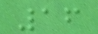16
